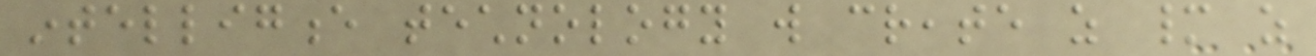intelligence technology will create as many as
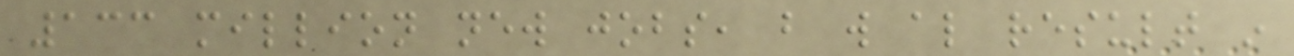133 million new jobs, but will also result in
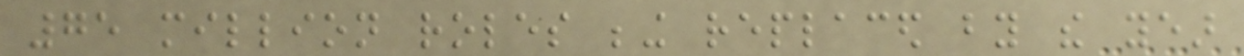75 million roles being replaced by the year
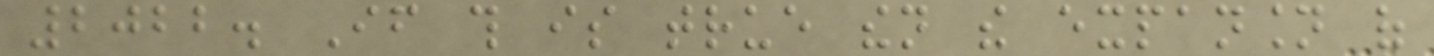2022. If this is true then the expansion of
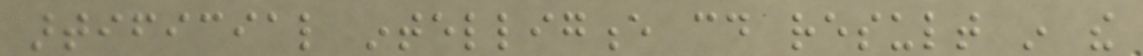artificial intelligence could result in the
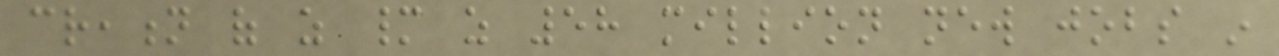creation of as many as 58 million new jobs in
